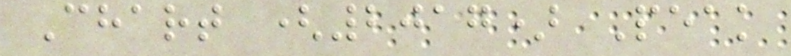Chart (2017) Peak
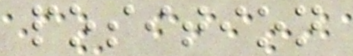position
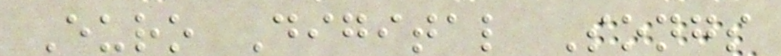Euro Digital Songs
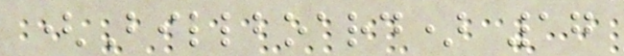(Billboard) 17
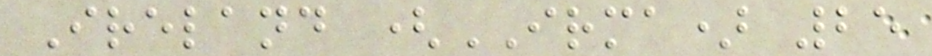Ireland (IRMA) 25
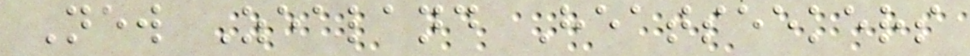New Zealand Heatseekers
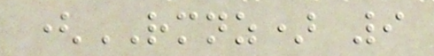(RMNZ) 9
